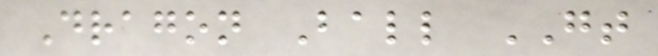Dragon Ball GT
